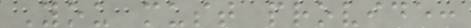You must provide:
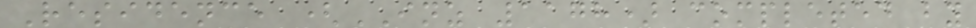Residence (INZ 1178) completed by
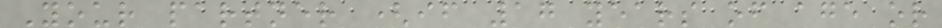Your partner (if 17 years of age or
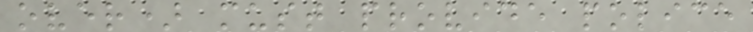over) must provide police
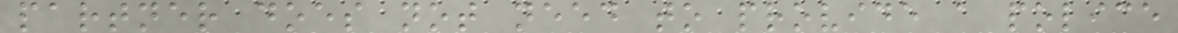partner does not need to provide a police
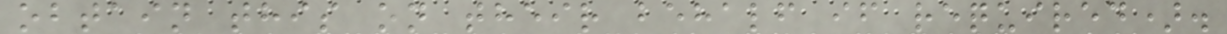obtain this on their behalf if required).
